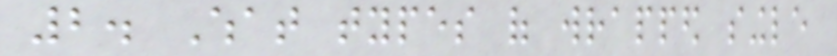2. What types of wrapped single
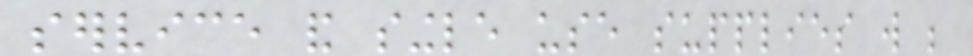service and single use supplies will be
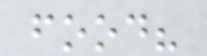food?
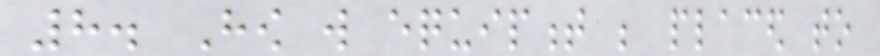8. How will equipment be placed to
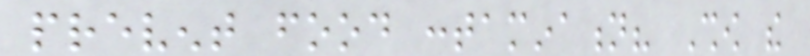prevent food contamination? Show the
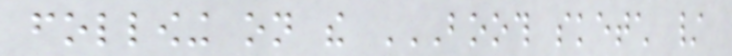following on the BOOTH SKETCH /
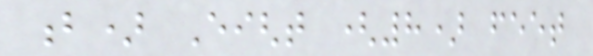b) Eight (8) feet
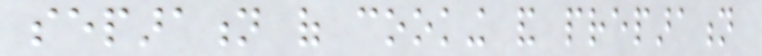separation of cooking and preparation
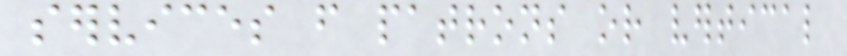services from patrons or vertical
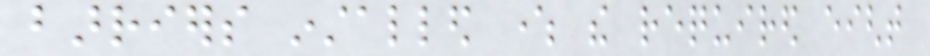barriers installed where the required eight
